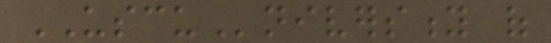USCUniversity of
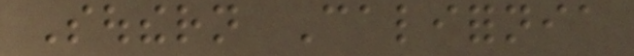Southern California
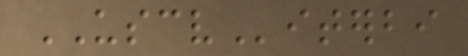USCViterbi
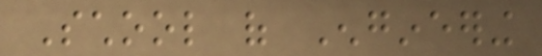School of Engineering
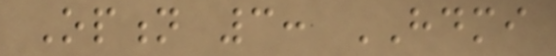Option 3: HDMI
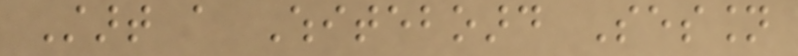Start a Whiteboard Session
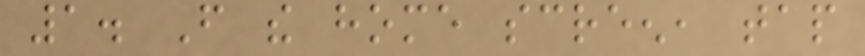1. From the home screen, tap
